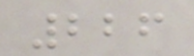226
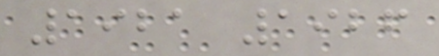1921 1926
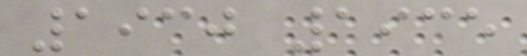1930 1935
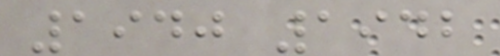1940 1942
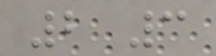2 3
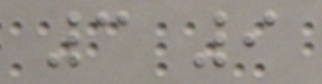3 9
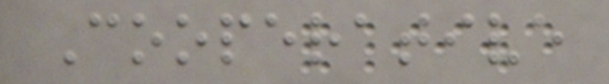Cooperative
